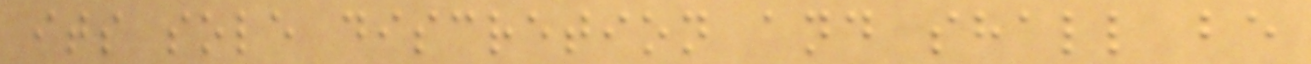its sole discretion and shall be
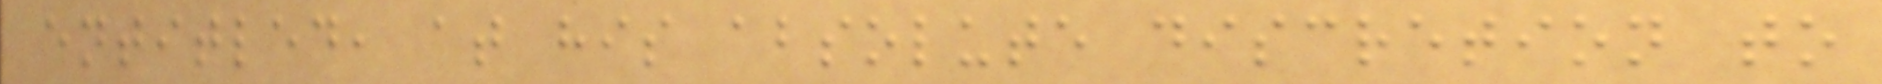entitled, at his absolute discretion to
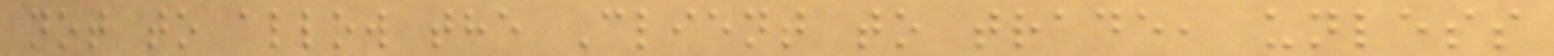not to allow the Client to trade, unless
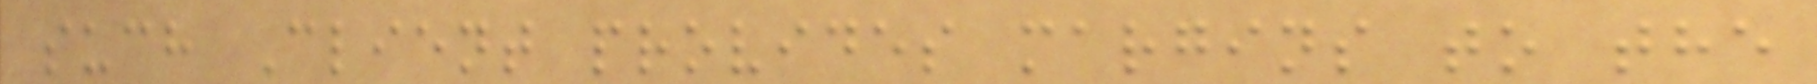such Client provides margins to the
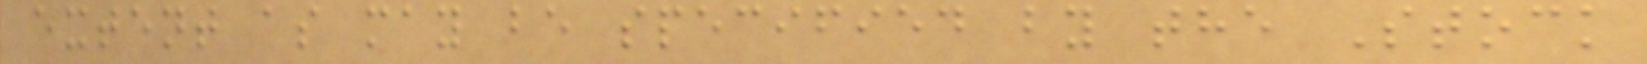extent as may be specified by the Stock
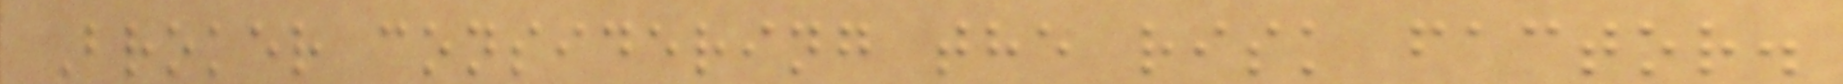Broker considering the risk factor.
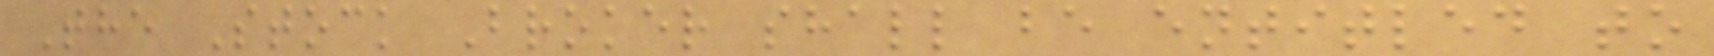The Stock Broker shall be entitled to
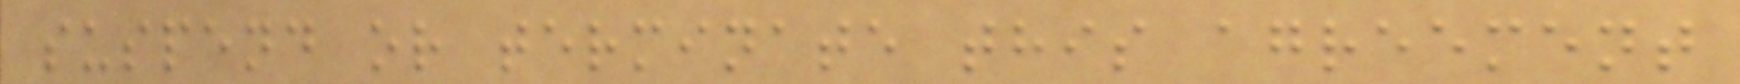suspend or terminate this agreement
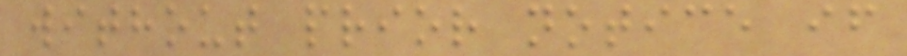without prior notice if
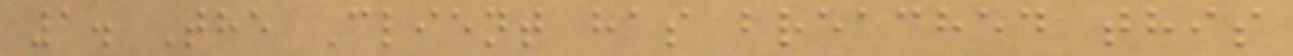1. The Client has breached this
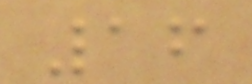16
